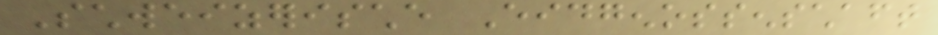Schweizerische Eidgenossenschaft
